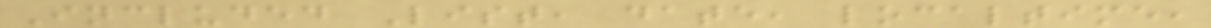Included List, date, localtime,
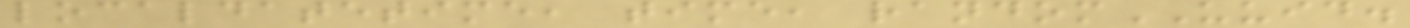localdatetime, time, randomUUID.
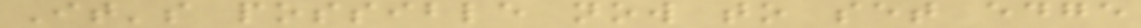It's possible now to set edge
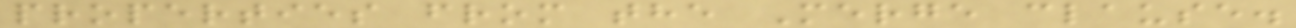properties from the Merge clause.
